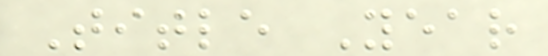Title Year
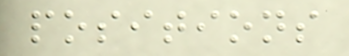positions
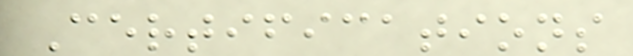Certifications
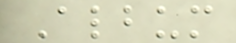Album
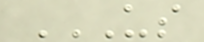US
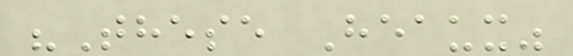"These Heaux"
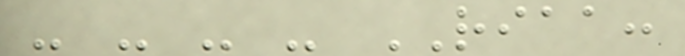- - - - RIAA:
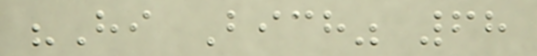"Hi Bich" 68
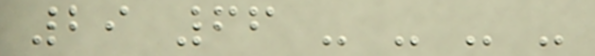29 66 - - - -
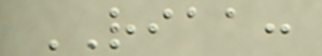RIAA:
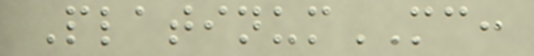PlatinumMC:
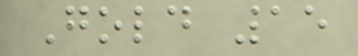Gold 15
